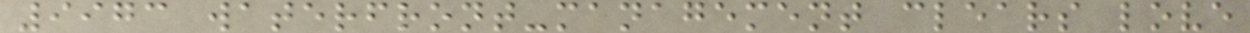9973 waterfront-management clears love
